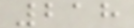218
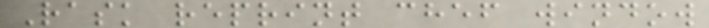Rask reprint chef window
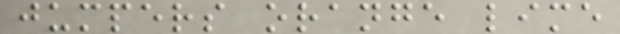jumpers orange lime
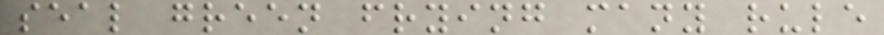seal green frying many rule
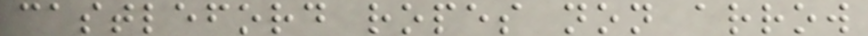castleford ropes non arrow
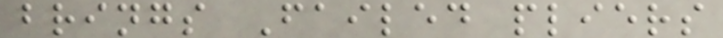brings Failed pliers
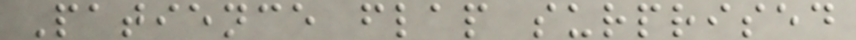Patience flap surprised
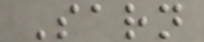Sarn
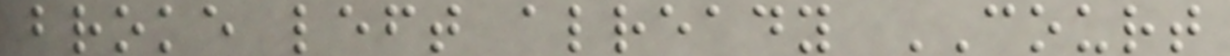broke left already COURT
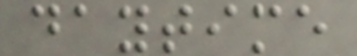daytime
